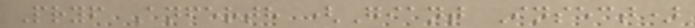Pryf Anferth (Giant Insect)
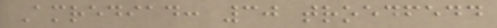Amrediad: 30 troedfedd
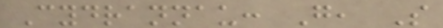Cydrannau: G, S
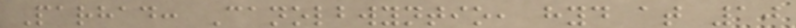Parhad: Canolbwyntio, hyd at 10
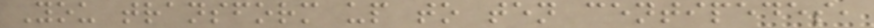You transform up to ten centipedes,
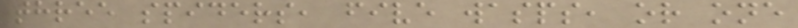three spiders, five wasps, or one
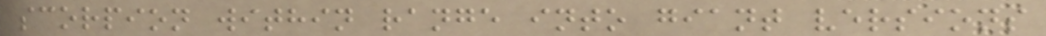scorpion within range into giant versions
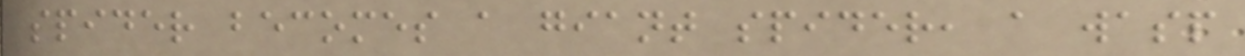spider becomes a giant spider, a wasp
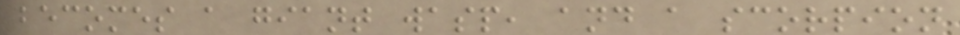becomes a giant wasp, and a scorpion
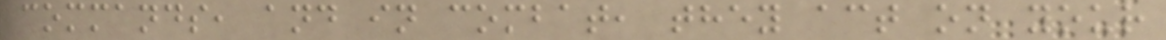commands, and in combat, they act on your
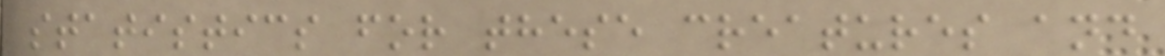statistics for these creatures and
